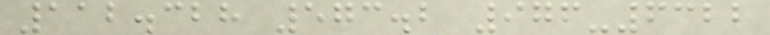112.328 573.2 976-6322
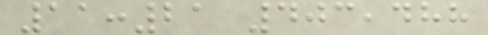11:21 403,488
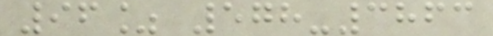96% 578-3863
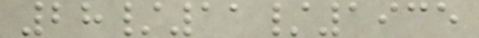28/11/1935
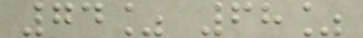74% 68%
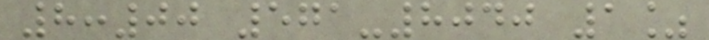8:00 571-8040 1%
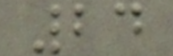24
